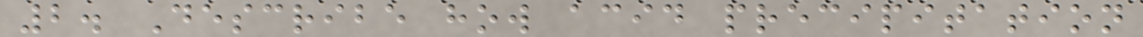2. Describe how acid precipitation
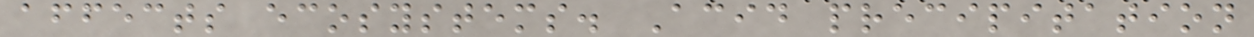affects ecosystems. Acid precipitation
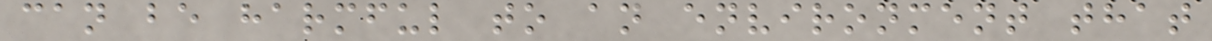can be harmful to an environment that
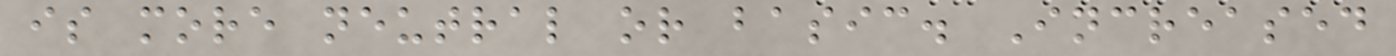is more neutral or basic. Increased
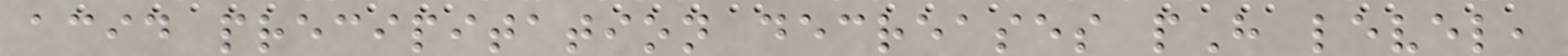acid precipitation decreases pH level,
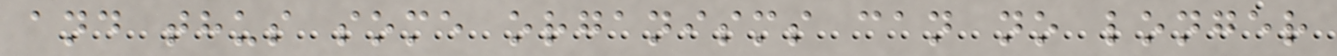and thus some organisms can no longer
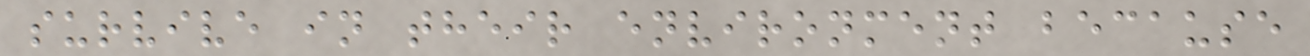survive in their environment because
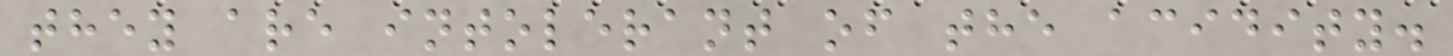they are intolerant of the acidity.
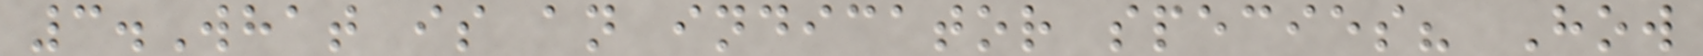3.What is an indicator species? How
